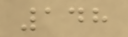148
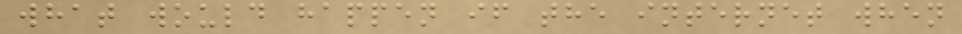what would happen if the internet when
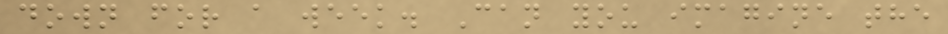down for a week. Can you imagine the
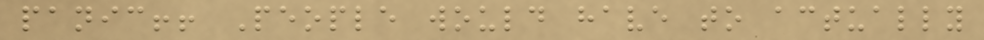panic!! People would have to actually
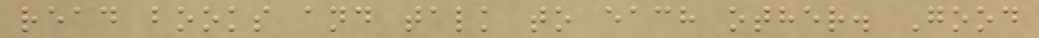read books and talk to each other. Good
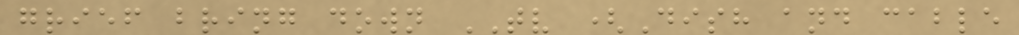grief bring down TV (Dish and cable
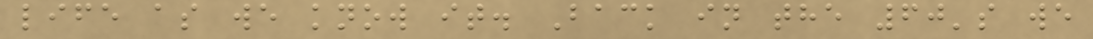life as we know it. Back in the 60's we
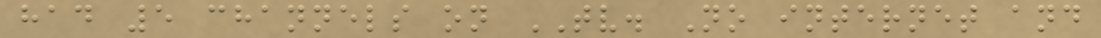had 5 channels on TV. No internet and
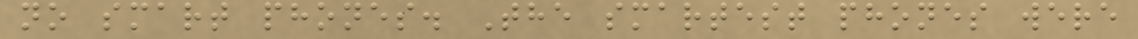no smart phones. The smartest phones were
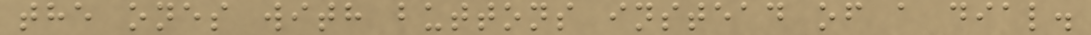the ones with buttons instead of a dial.
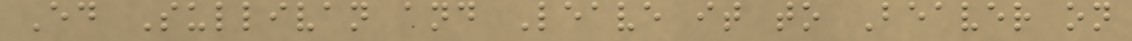Ed Sullivan and Leave it to Beaver on
